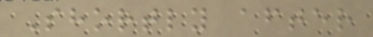Shortly after
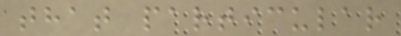that particular
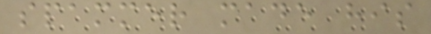spammer made his
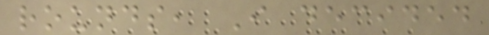rounds, I decided
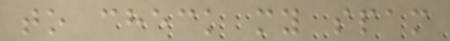to check my spam
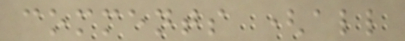comments (all
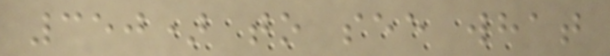350) to see what
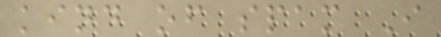kind of spam I
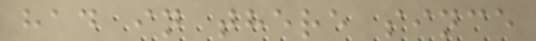had in there since
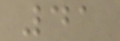41
